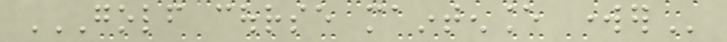GOLF COURSE MAINTENANCE WORKER
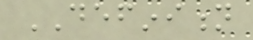DEFINITION
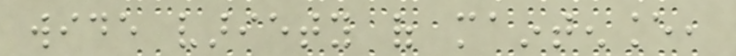wide variety of maintenance,
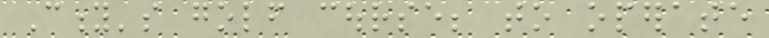City's golf course; to operate
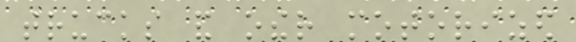trucks and other motorized
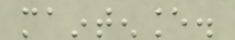maintenance.
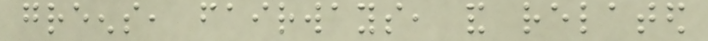greens, fairways, and related
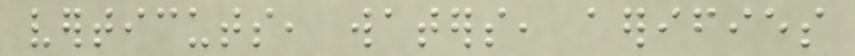verticuts, waters, aerifies
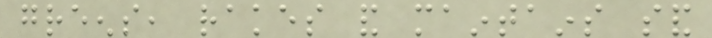greens, rakes and maintains sand
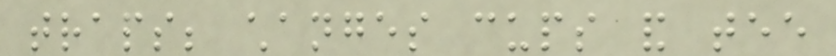traps; changes cups and tee
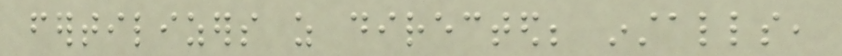fertilizers as directed; installs,
